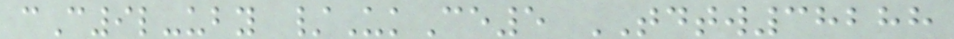cC9l-uby /UkCe5 TDTW38288
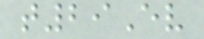t29Ev
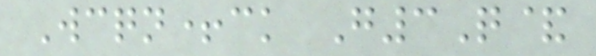Wcqn+ck G3Q&
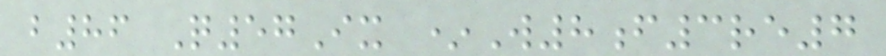b86 Q57Ix *W8f3re7
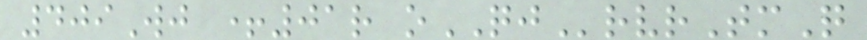409Wj +01r oQJrvrTmQ
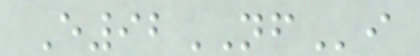E92NFi
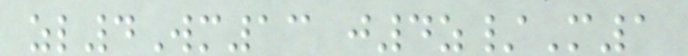zl4Wm13 j4z/M1
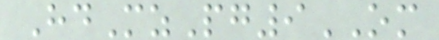HdMzPg9OM
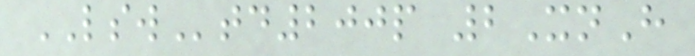LSWtd200p 2XnH
